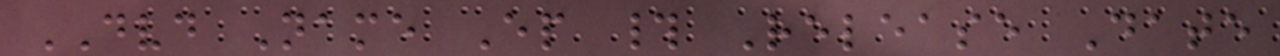DVD Name Ep # Release Date
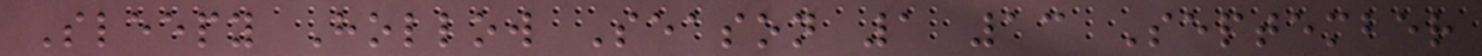Sleepy Hollow Season 1 13 September
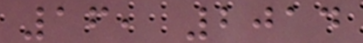16, 2014
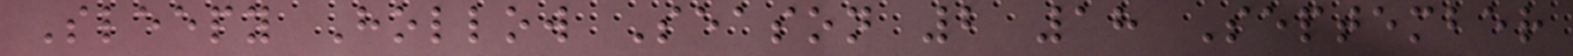Sleepy Hollow Season 2 18 September
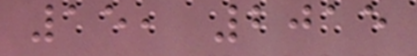15, 2015
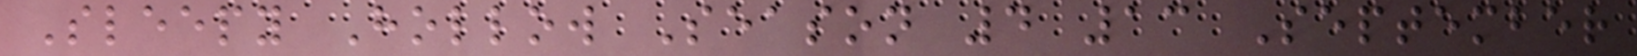Sleepy Hollow Season 4 13 September
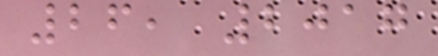26, 2017
